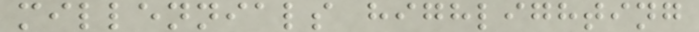millennials highlighting
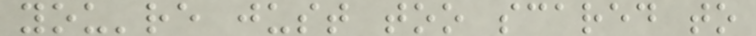you're just too scared to
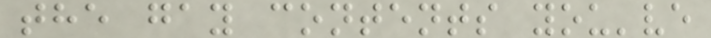the gay contents you've
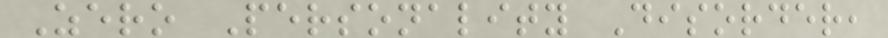Zero Personality Disorder,
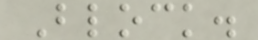Block.
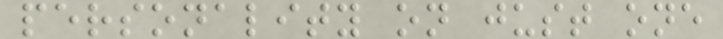personality on just one
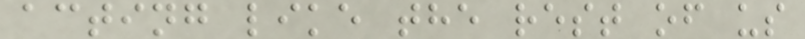acting like the rest of us
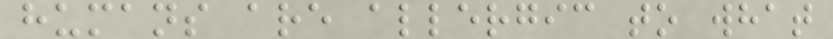humans are allergic to what
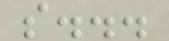s...
